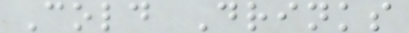Cold Drinks
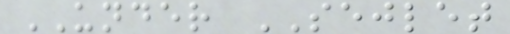UNDER SEJLET
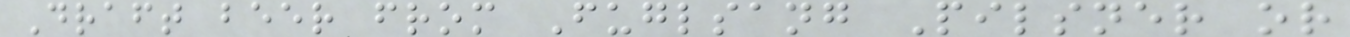Draft beer from Fuglsang Pilsner or
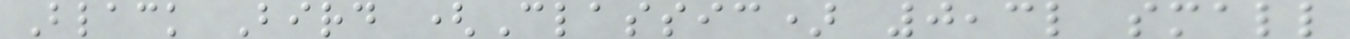Black Bird (Classic) 0,3l small
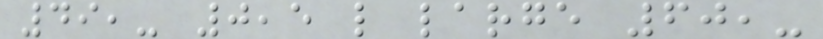49,- 0,5 l large 60,-
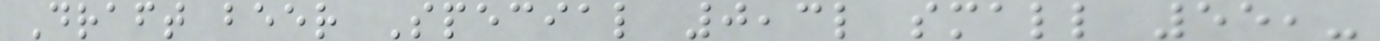Draft beer Special 0,3l small 55,-
